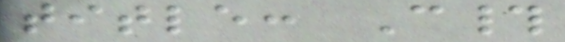title: C#
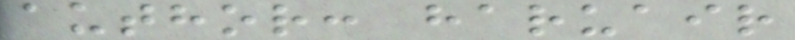author: haruair
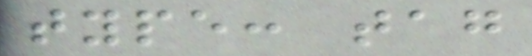type: tag
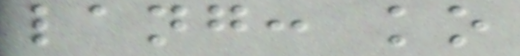lang: ko
